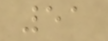51
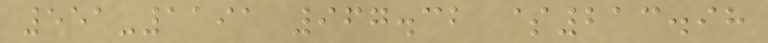551-1191 967.32 $213.98
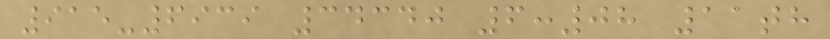915-6939 34340 6:08 11th
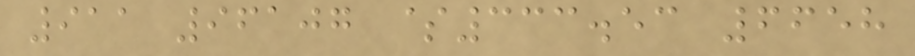911 96107 $333.53 6658
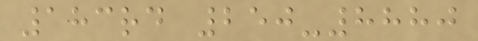183rd 250-8880
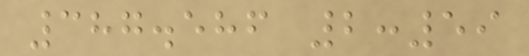387.586 2:59
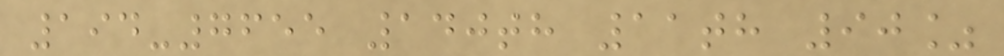194-7655 140th 11th 90%
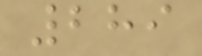289
